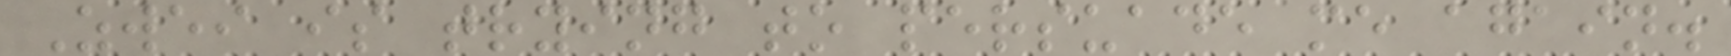Zwei is trying to persuade me again.
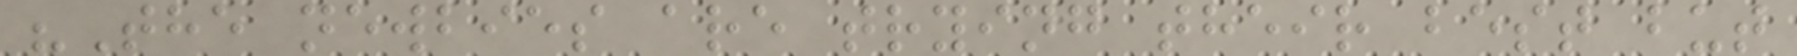"The newbies are trying their best but
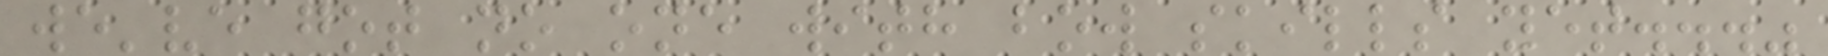we've got no one with bow skills yet..."
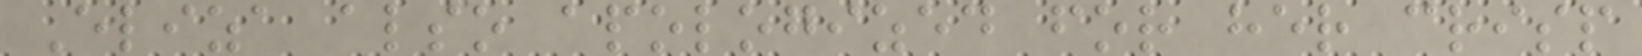Eliza also apologized for her crisp
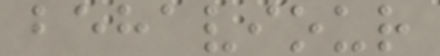behaviour
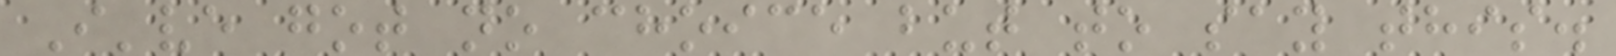I've got no choice but to say this.
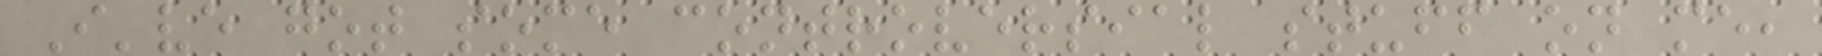I've got some controversial stuff on me,
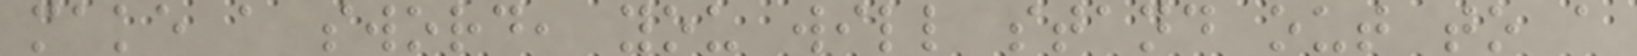make a sword, you will stand out to a
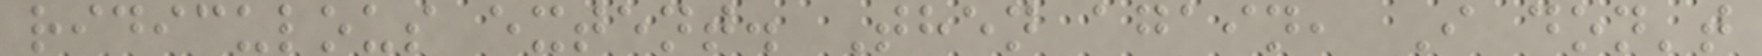ridiculous extent. Then again, I don't
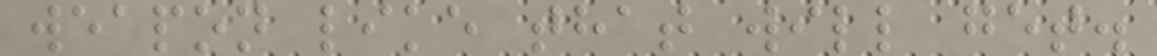weapon like that will get.
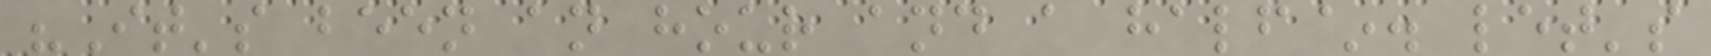"It's been an hour and a half~. let's
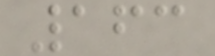163
